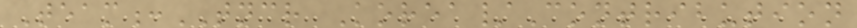Team:TNCR Korea/Contribution
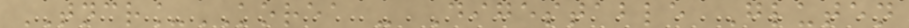TNCR_KOREA - Digestable Gluten
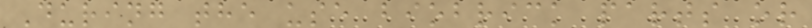During the use biobrick parts or
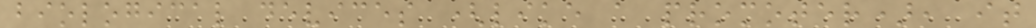biological devices (like a promoter), it
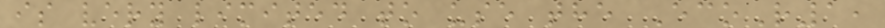is very limited to use the EcoR1,
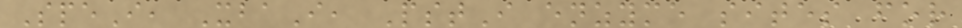SpeI, XbaI, PstI enzyme sites for
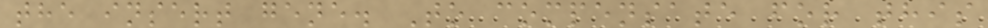the insert gene. To compensate for this
